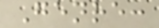Genre:
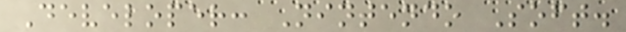Developer: Nintendo Soft.
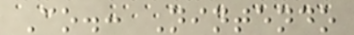Co.: Nintendo
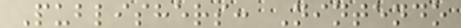Publishers: Nintendo
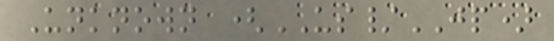Unknown (US/JP)
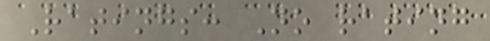Ratings: No rating
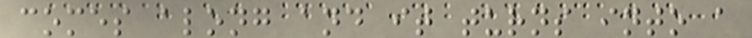comes along and it turns into a
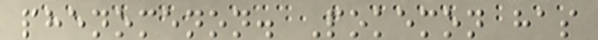phenomenon. Pokemon has
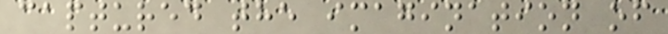captured the imagination of
